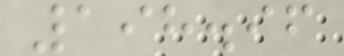198.96
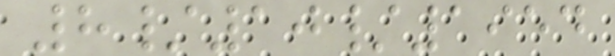8/10/1954
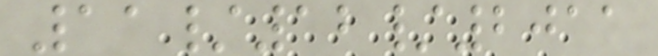11/12/2011
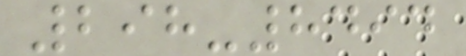298-8494
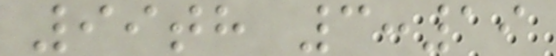99th 3:19
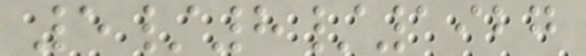5/8/1927
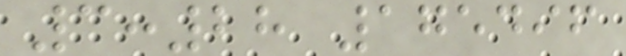3:28 175496
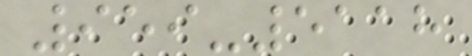959-5118
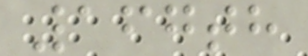167th
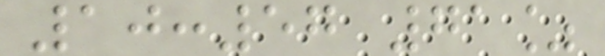10:57 71%
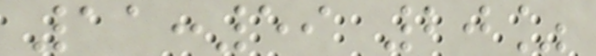11:59 20%
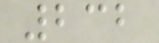232
